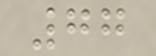77
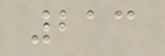213
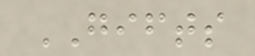GIFTS
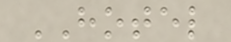HOTEL
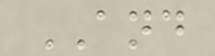AND
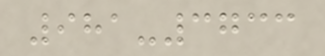981-3733
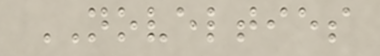NOVELTIES
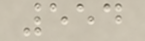554
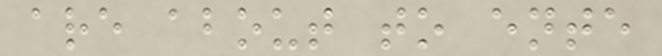are about to ente
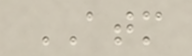ATM
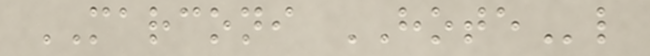MARCONI HOTEl
